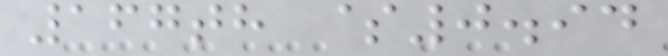167th $0.94
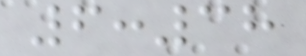6:38
